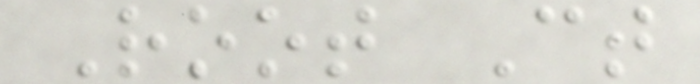Root Ct
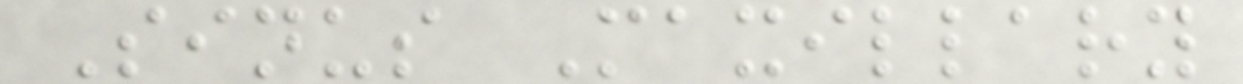Sinus Maxillary
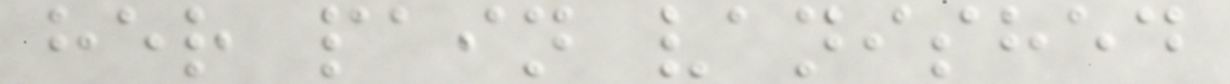her pain vanished
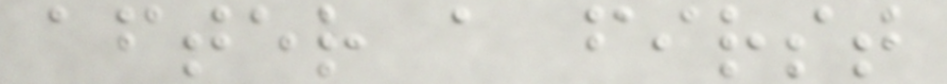after a first
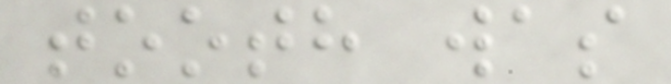tooth was
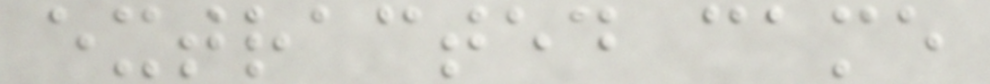extracted came
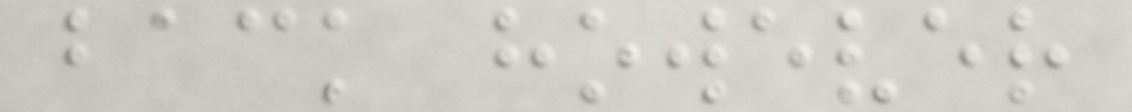back however
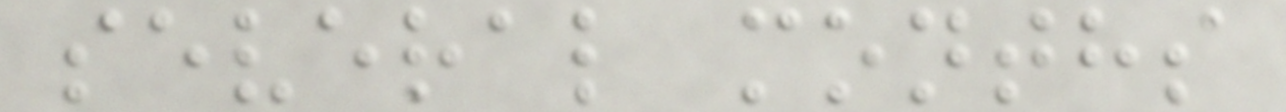several months
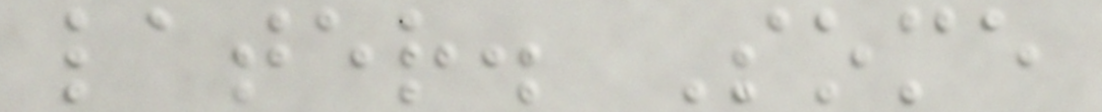later. Some
